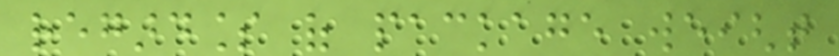regardless of package weight
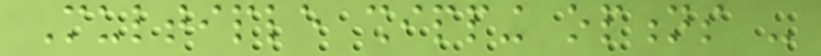Multiple shipping options -
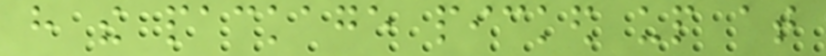have the package picked up at
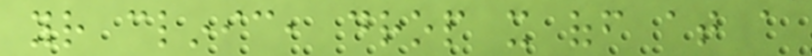your clinic, drop it off at a
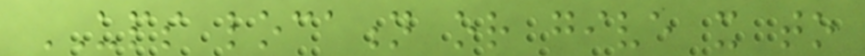UPS location or give it to
